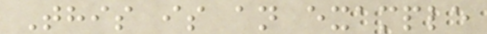This is an example
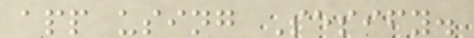app using Sesify.
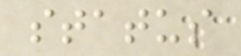status
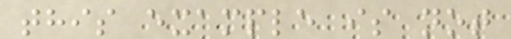this example is not
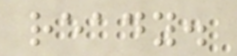ready.
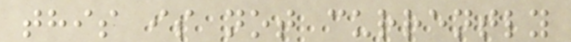this is not currently
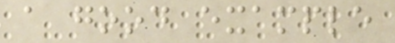a good example
